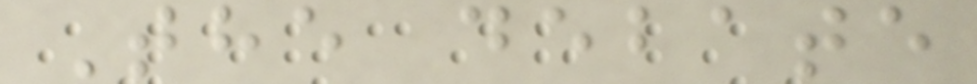The debate
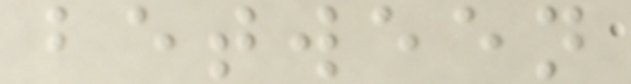between
